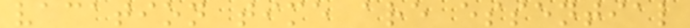vacation time are essential
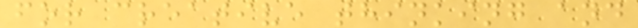for creative thinking and
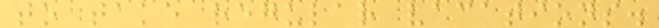to take regular vacations.
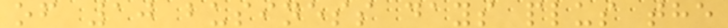of 10 business days plus the
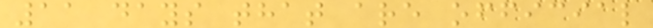11 days that are official
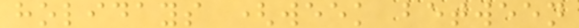holidays (week between
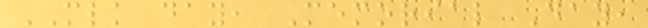MLK day, Memorial Day,
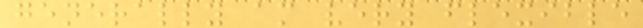generally am very flexible
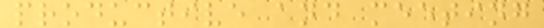productive and meeting
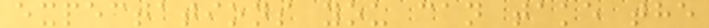expectations you can take the
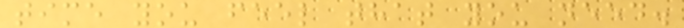time you feel that you need.
